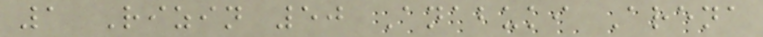1 Rizin 50 Anabuki Arena
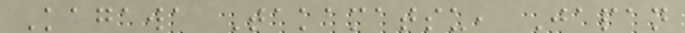Kagawa Takamatsu, Japan
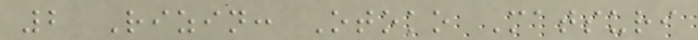2 Rizin: Otoko Matsuri
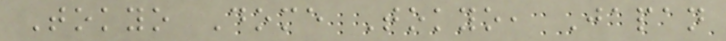Tokyo Dome Tokyo, Japan
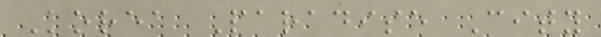Korea Paradise City
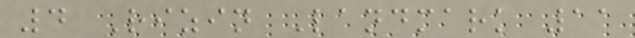4 Rizin Landmark 11
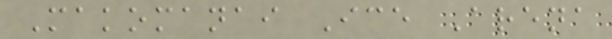Makomanai Ice Arena
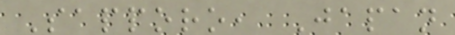Sapporo, Japan
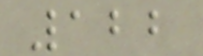122
